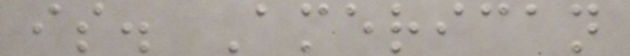is. American
